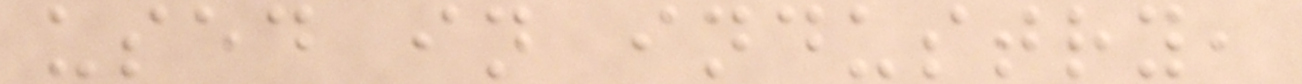used in industry,
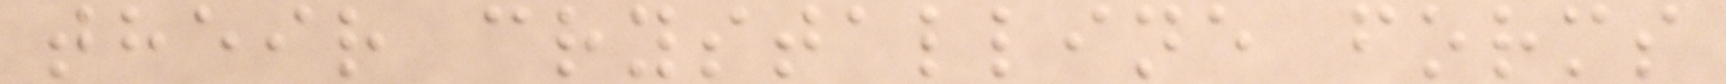their crystalline forms
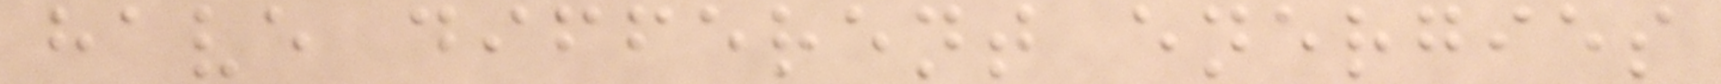have different energies
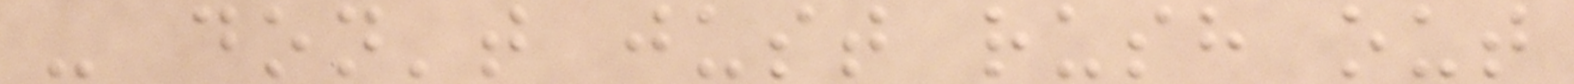- don't just rush out
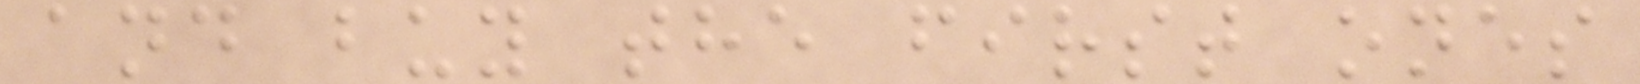and buy the first ones
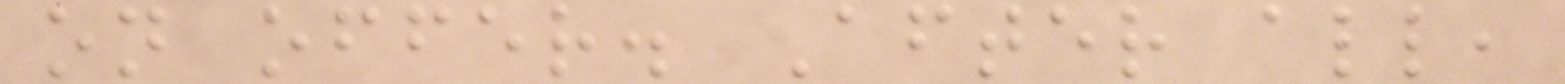on offer. After all,
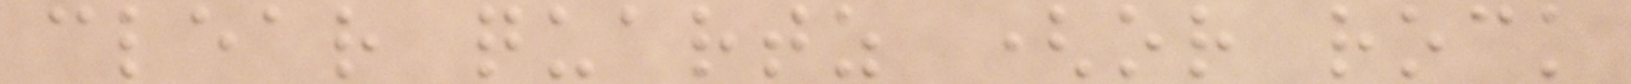clear quartz (or rock
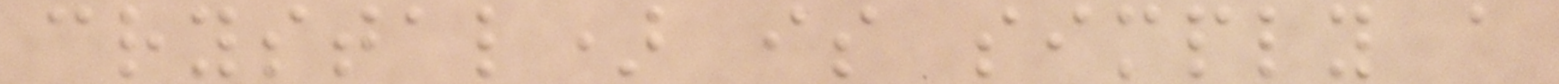crystal) is simply a
